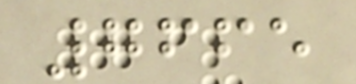7665
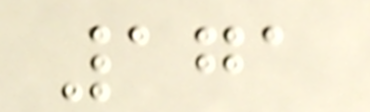171
